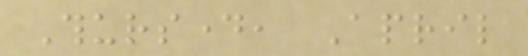Thursday, April
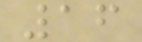16
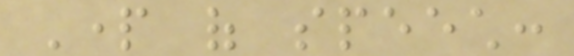Part of speech:
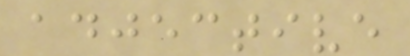adjective
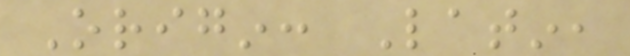Origin: Latin,
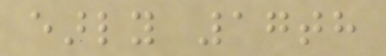early 17th
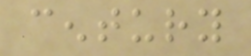century
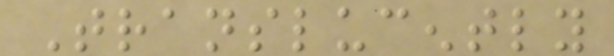Translucently
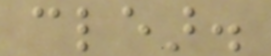clear.
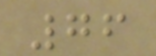76
